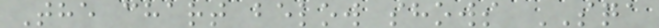The chart below shows SQA
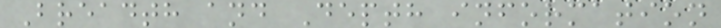Breadth and Depth information
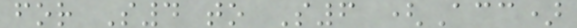for S4 to S6 (Acc)
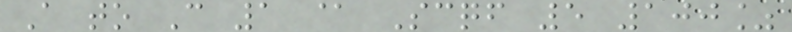A to C 1 @ Scqf 5 100%
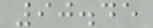90.45
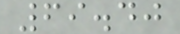69.40
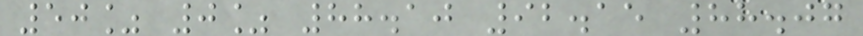50% 0% 88.10 92.15 88.07
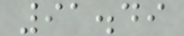91.49
